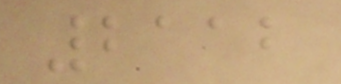2112
